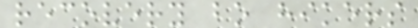recovery bo hikers
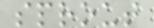sprout
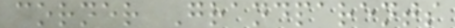corner Grandparents
